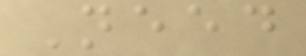Need
